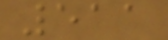511
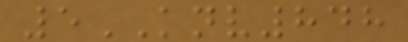5KNV848
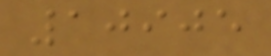10905
